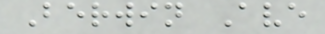Berwin Ave
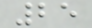25
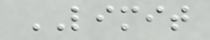LIMIT
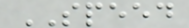SPEED
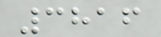3816
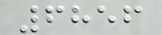6856
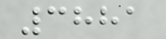3881
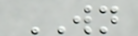WN
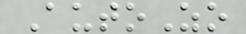AutoZo
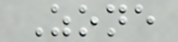Zone
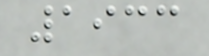1933
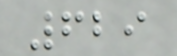629
